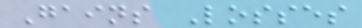Gains Losses
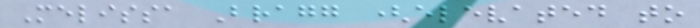Melissa Bragg (elevated to
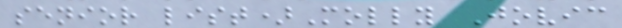senior list)Molly Jovic
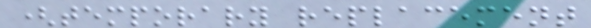(temporary replacement
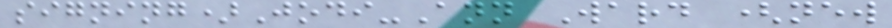signing)Jodi-Ann Ward (new
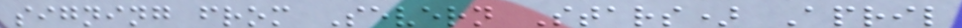signing from Severn Stars) April
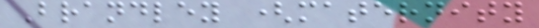Brandley (maternity
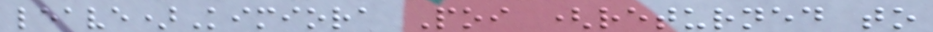leave)Kimiora Poi (returned to
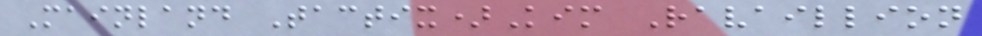Mainland Tactix)Kim Ravaillion
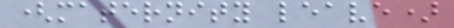(maternity leave)
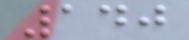140
